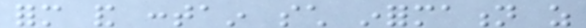form and contain such information as
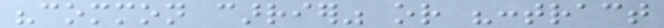"common carrier" or "contract
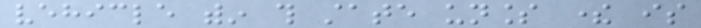vehicle within this state unless there is
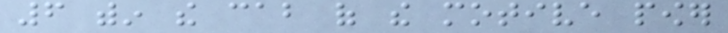6 within the cab of the motive power
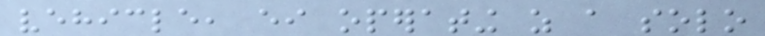vehicle, either operating as a solo
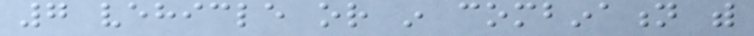7 vehicle or in combination with
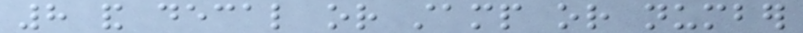8 and decal or stamp or number
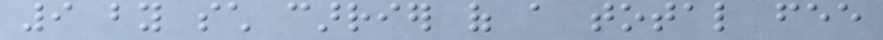9 by such carrier of a total fee
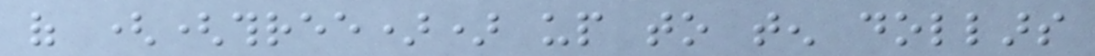of ((three)) up to ten dollars
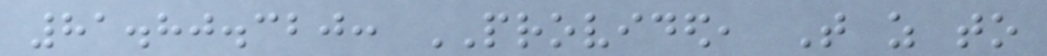81.80.320: PROVIDED, That as to
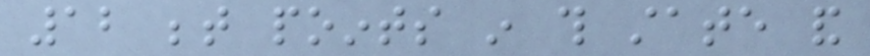12 between points in this state and
